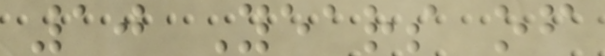10 Years of
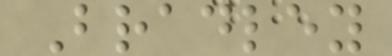Bradley
